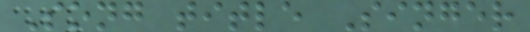Song title Singer
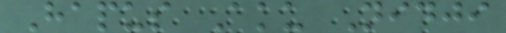Hapus Aku Nidji
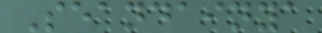Seandainya
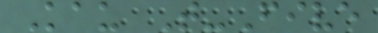Kau T-Five
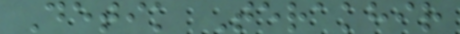Detik Terakhir
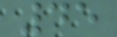45
